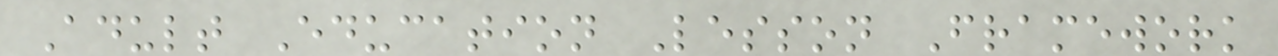Adult Education Lesson Framework
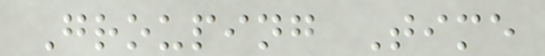Grouping Time
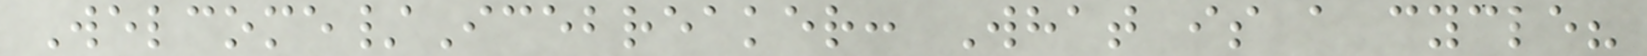Welcome/Icebreaker: What is a cycle?
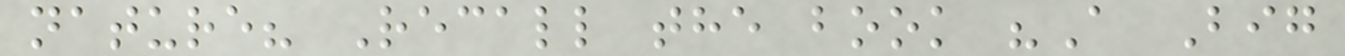nature? Recall the book "A Big
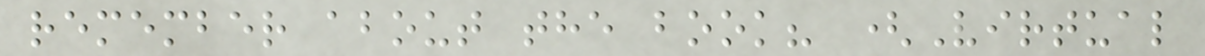remember about the book? (Virtual
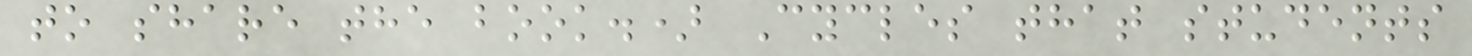to share the book.) Cycles that students
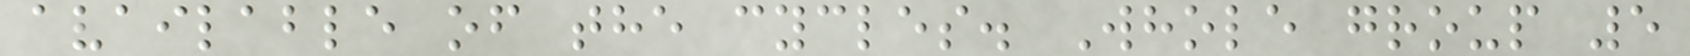available of the cycles. Whole group 5
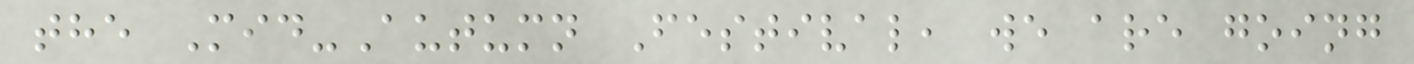the Mid-Autumn Festival, we are going
